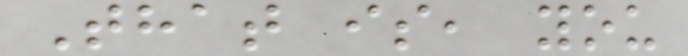That is, you
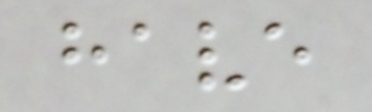have
